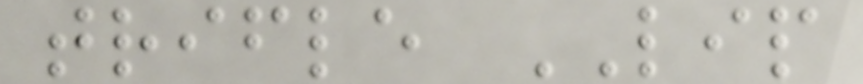trifle LIP
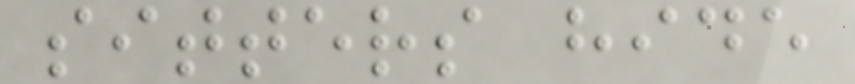sitters hide
